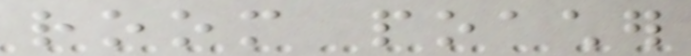room poacher
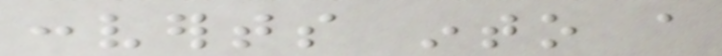converts into a
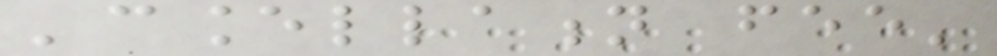'cancellation fee'
